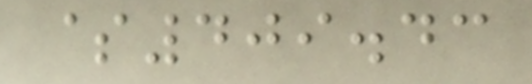$409.43
